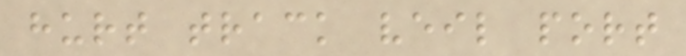hurt track veil port
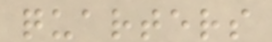quarters
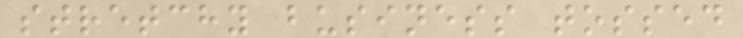stretchy business tossed
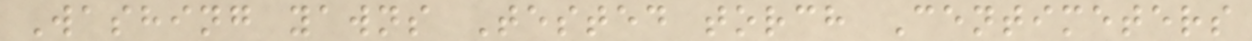Washing yawns Tested torch Centimeters
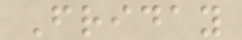Friday
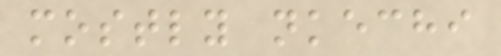mostly nkechi
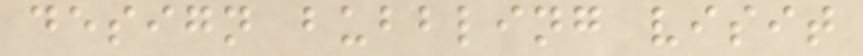design bubbling visit
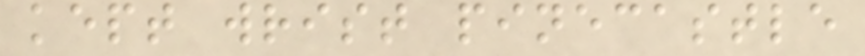kept wrist pinecastle
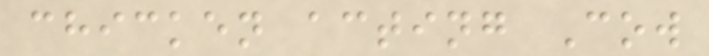chicken acting Cow
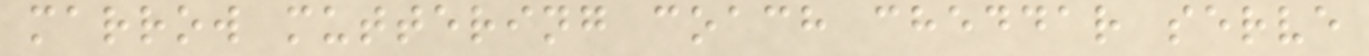marrow muttering coach cheddar serve
